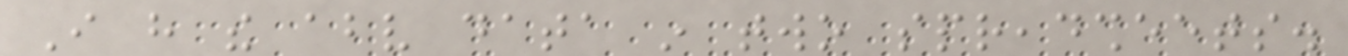I have the above data in two spreadsheets.
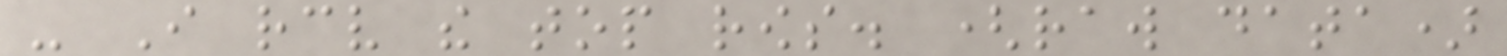- I receive the top rows. (raw data)
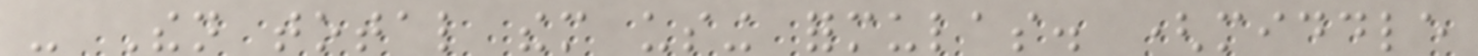- Then total them using formulas. (middle
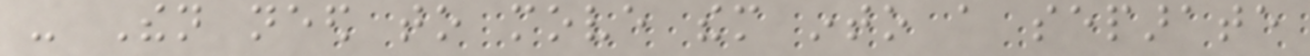- Then need to move them into a separate
